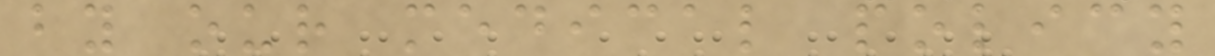by our medical policy
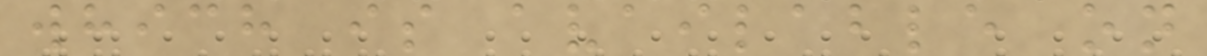which is available on
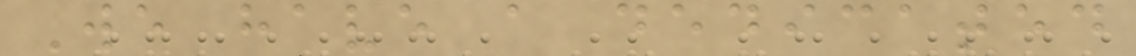We have a dedicated
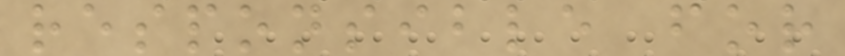responsible for
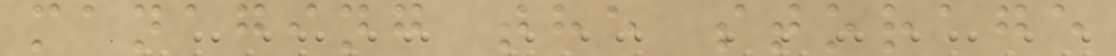managing the storage
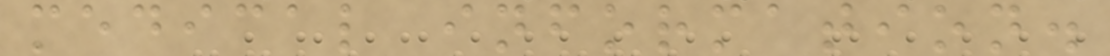medical information.
